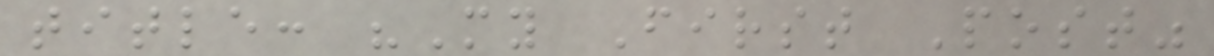title: "My First Post"
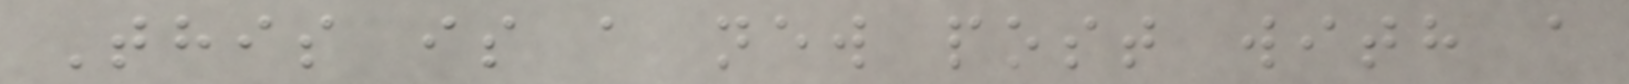This is a new post with a
